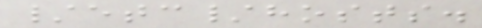/etc/hosts.
